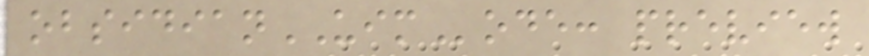obsidianUIMode: preview
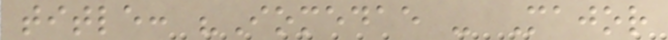title: "Iomedae - Major
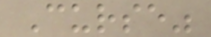Curse"
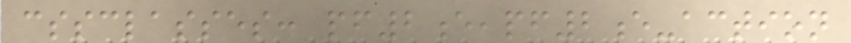cssclasses: pf2e,pf2e-action
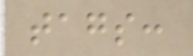tags:
